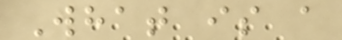What is a
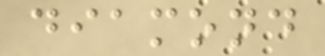diamond
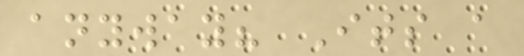anyway? Its a
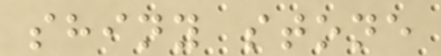shiny stone
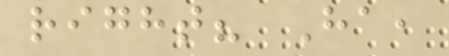right? Ha,
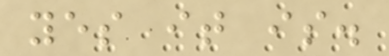yes it is.
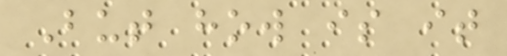But how is it
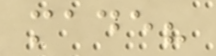made?
